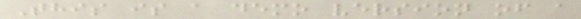This is a demo version of a
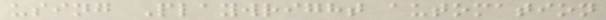using Playwright automation
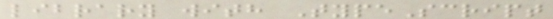library with TypeScript
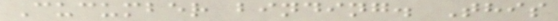Cucumber binding. This
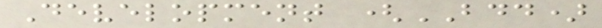Development (BDD)
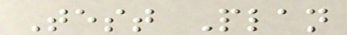Test Plan
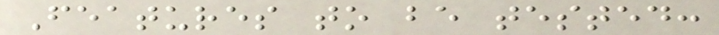Features to be tested:
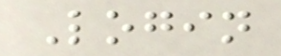Login
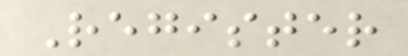Register
